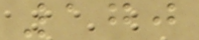170
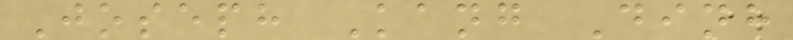Joseph Kang Dinh
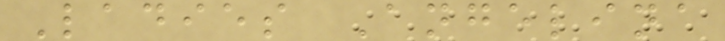Ladies Angelina
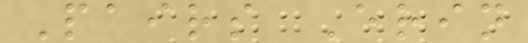Pairs Erin
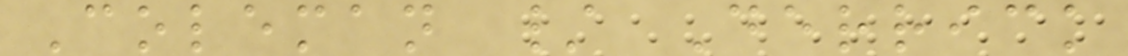Coleman / Derrick
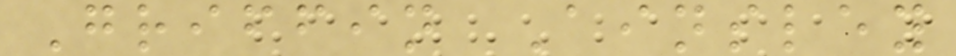Griffin Ainsley
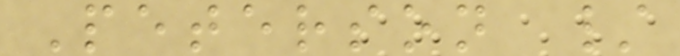Peterson /
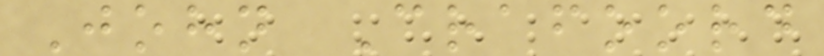John Crafoord
